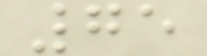75
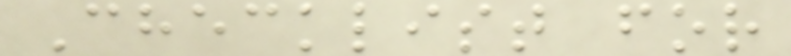Checklist for
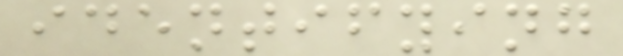identifying
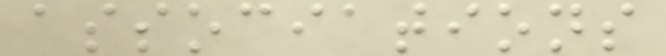associations
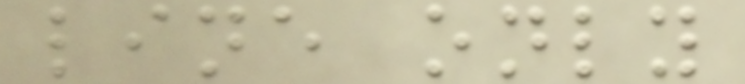line only
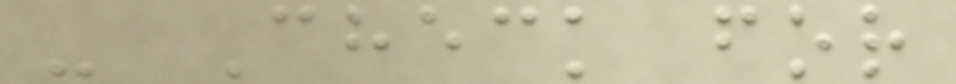- Check for
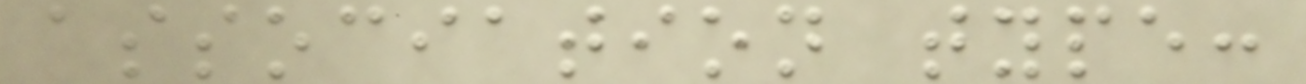association type:
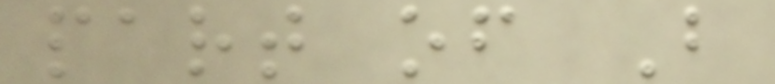part of B
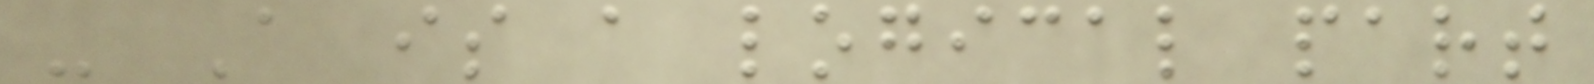- A is a logical part
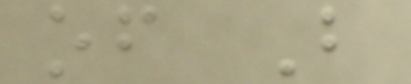of B
